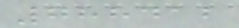788412
